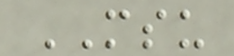MSU
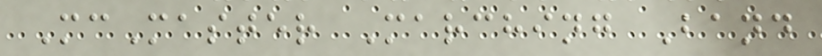McMaster Marching Band
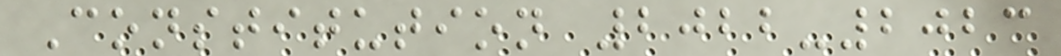Constitution 2022-2023
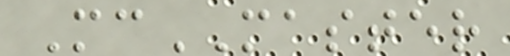McMASTER
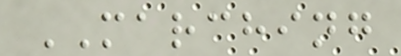MARCHING
